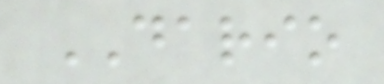DARIO
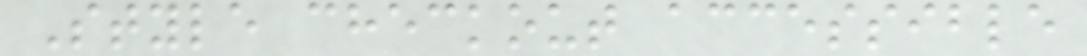Style checkout accessible
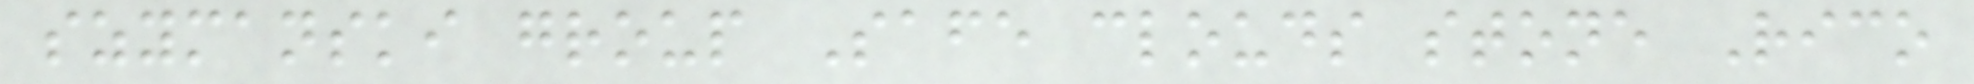szymanski group Safe clouds stone Rico
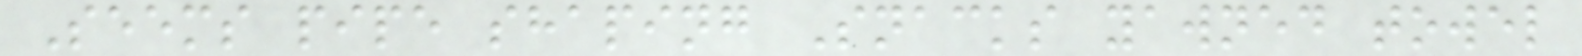Seems pipe shaping Snacks yawned towel
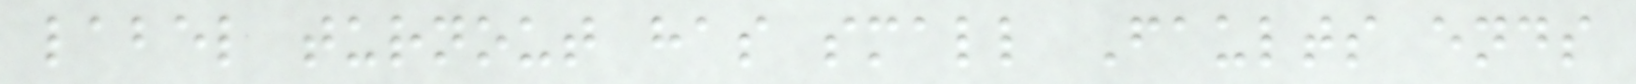label turnout has small Faults ends
